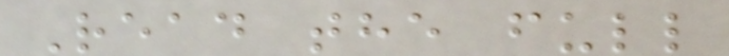Read the full
